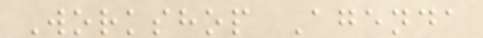Workshop Agenda
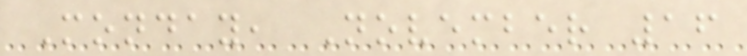Monday, November 16
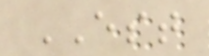EST
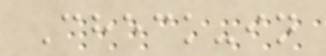Check-in
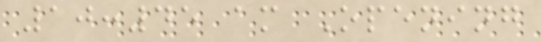10:45 am Opening
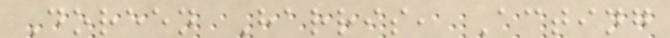Doreen Harris, Acting
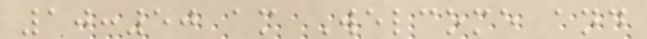10:50 am Welcome and
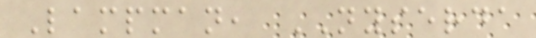Lampman, NYSERDA
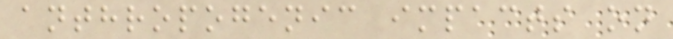anthropogenic impacts on
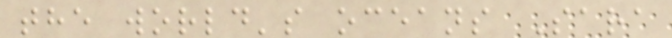the world's oceans Sara
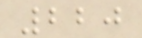220
